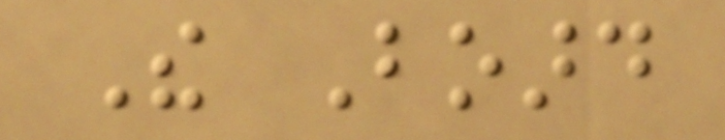The Board
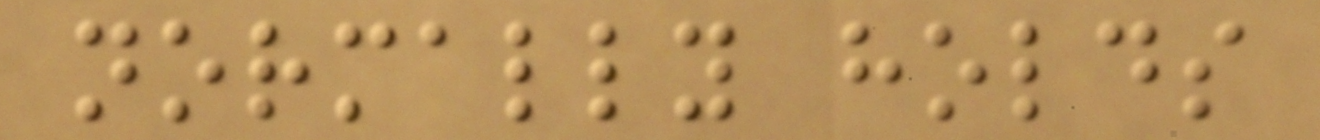normally holds
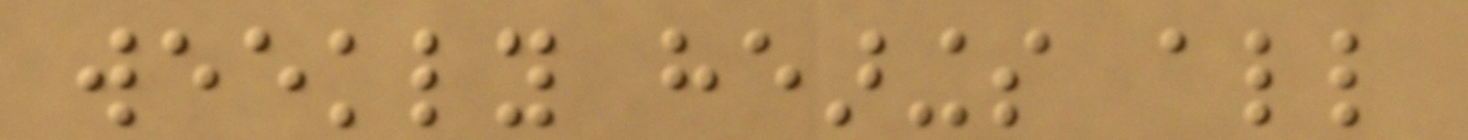weekly hearings all
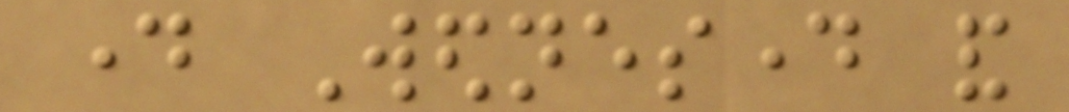day Wednesday and
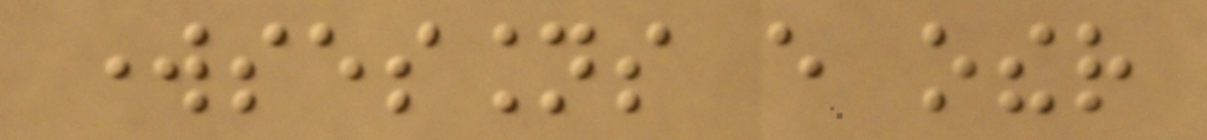worksessions every other
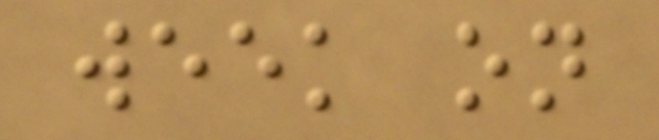week on
